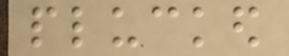plucked
